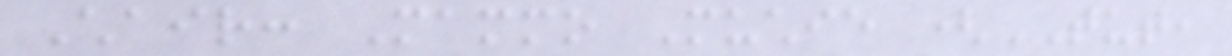Chair: Mammo Muchie (TUT,
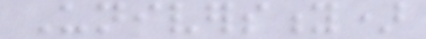University)
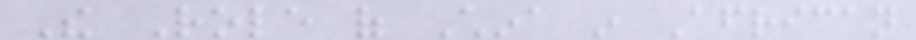The Role of China in African
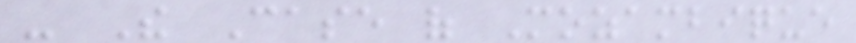- The Case of Mozambique
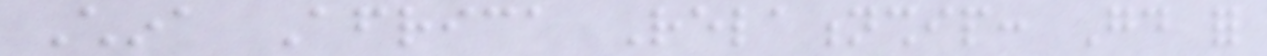China Africa Relationship: Good for
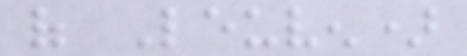of Leuven)
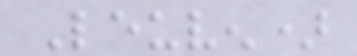Leuven)
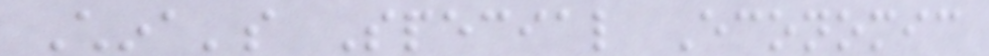China's Special Economic
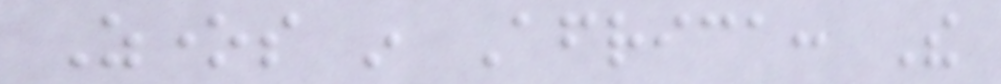Zones in Africa: The
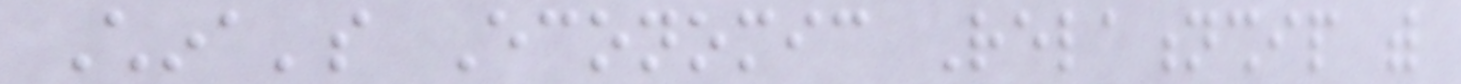China's Economic Relationship with
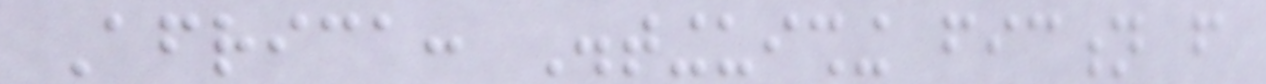Africa: Distinguishing fiction from
